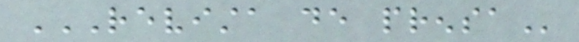REVISTA DE PRENSA
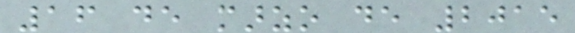16 de marzo de 2015
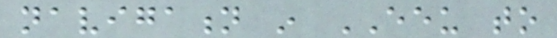navigation in EEU to
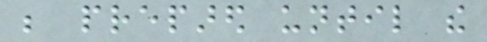be prepared until the
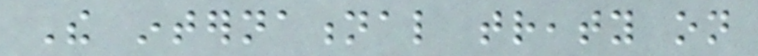The international treaty on
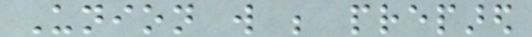Union will be prepared
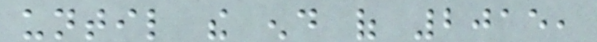until the end of 2015,
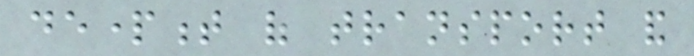department of transport and
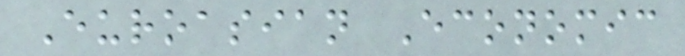Euroasian Economic
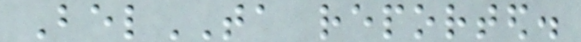BelTA reported.
